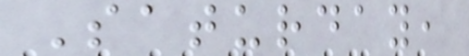Saturday,
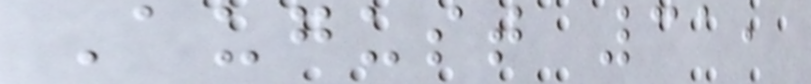August 31,
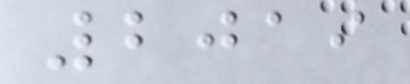2019
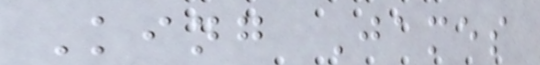King James
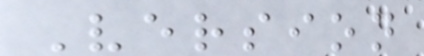Version
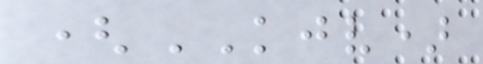(KJV)
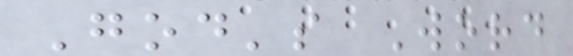God's Word
